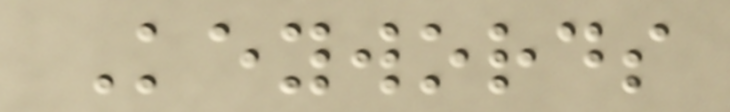Keywords
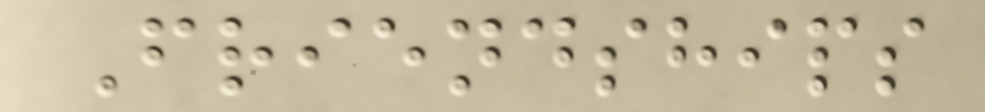Friendships
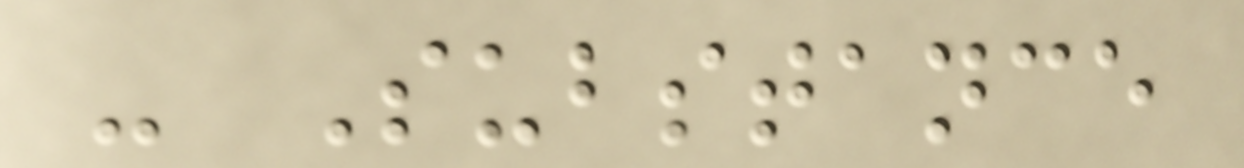- Substance
